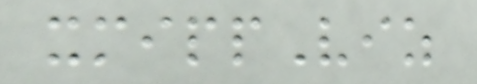xmippViz
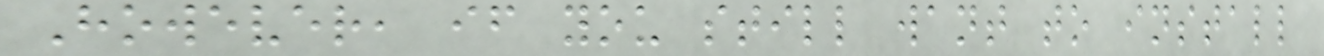However, if you still want to install
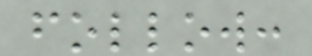follow:
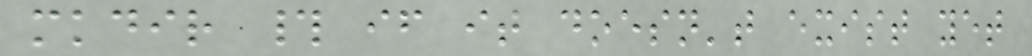mkdir # if it doesn't exist yet
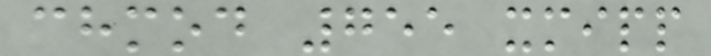chmod 755 xmipp
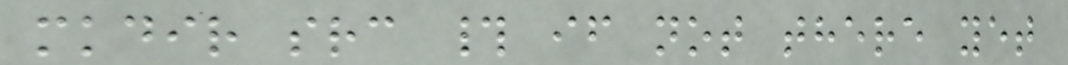mkdir src # if not there yet
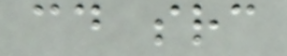cd src
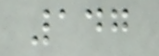147
